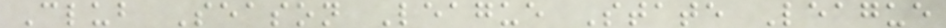Club Season League State League
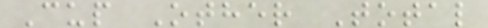Cup Other Total
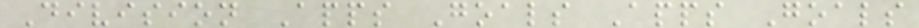Division Apps Goals Apps Goals
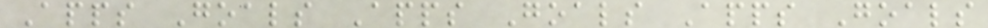Apps Goals Apps Goals Apps Goals
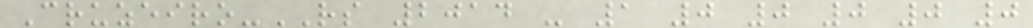Cruzeiro-RS 2014 - 1 0 0 0 0 0
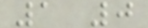1 0
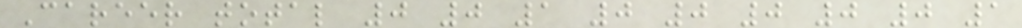Career total 0 0 1 0 0 0 0 0 1
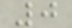0
